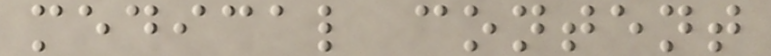medical content
